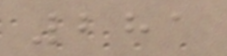281
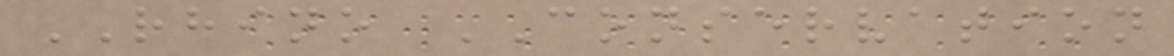RHINO CONSERVATION
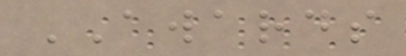AWARDS
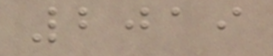2019
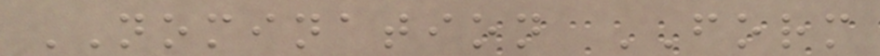NOMINATION FORM
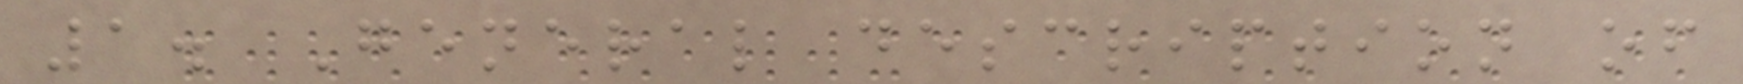1. General description of
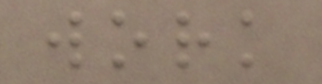work
